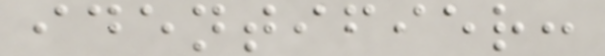identifier:
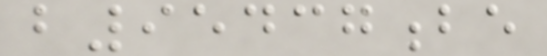b95437be
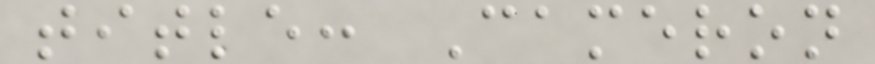title: Cameron
